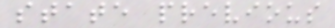state previous
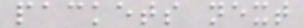packets next
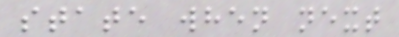state when next
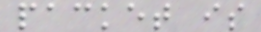packet is
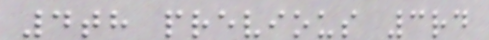4th previous 3rd
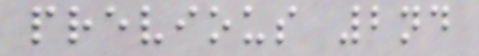previous 2nd
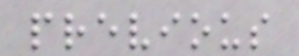previous
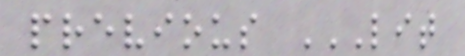previous LIT
